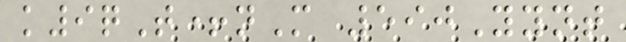k9qT+nM 590Yynt
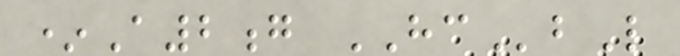*A2g HCbL
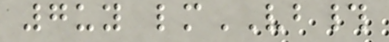7uy lmVB#
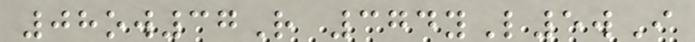08ow37R 374yL5wI
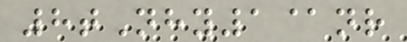8tNhy1@nr
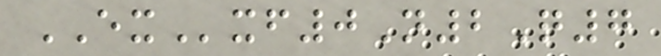EXxf0N2Q7
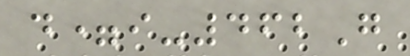d=i-462G
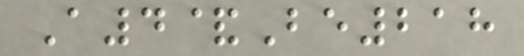A4&Be218
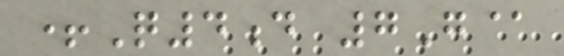+Q4d 7G@
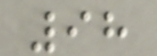98
